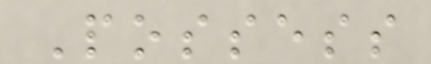Possess
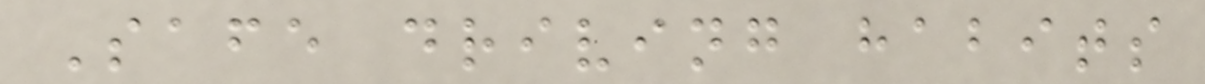Safe driving habits
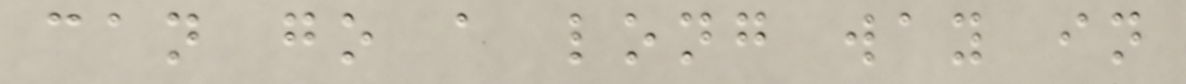can go a long way in
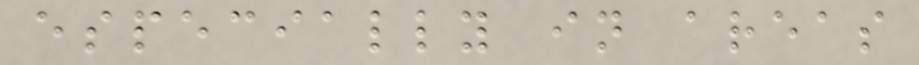especially in areas
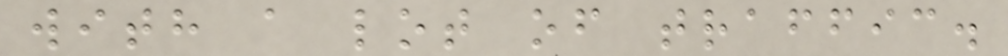with a lot of traffic.
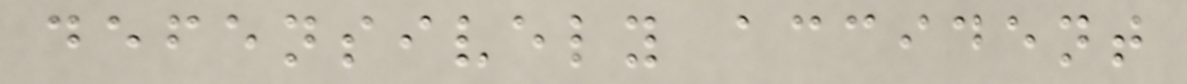defensively accident
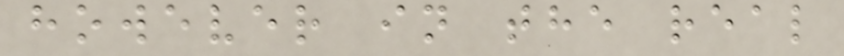however in the real
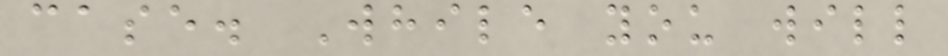case. While you will
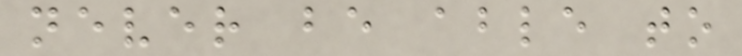never be able to
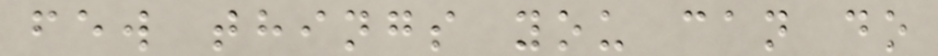few things you can do
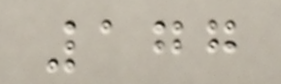177
